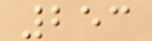253
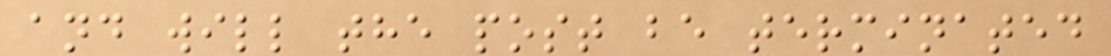and will the post be terminated
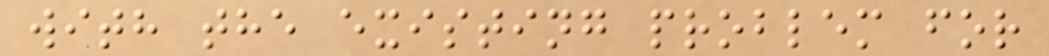with the existing problem for
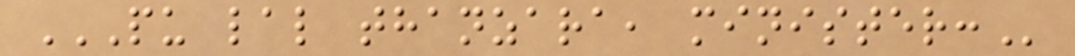PU LAL THANZARA, MINISTER:
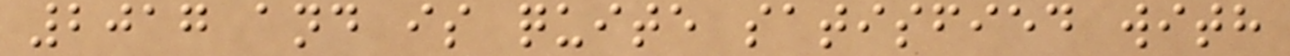2017 and is quite satisfied with
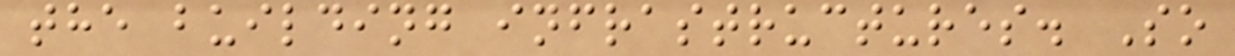the building infrastructures. So
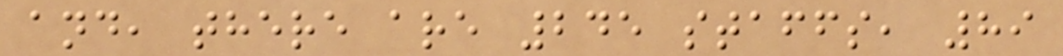and, there are 245 staffs, 89
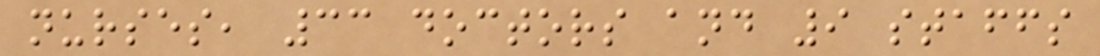nurses, 33 doctors and 9 staffs
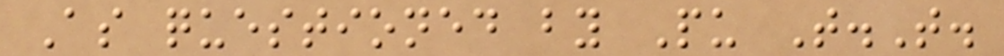As questioned by Pu T.T.
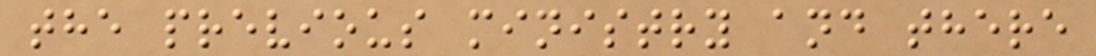the previous ministry and there
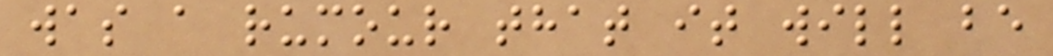was a rumour that it will be
